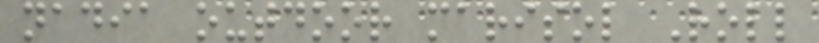nadia outdoor marisol Roll
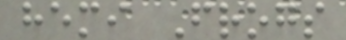hemi Frogs
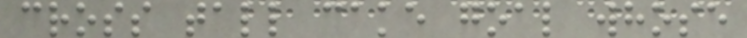cross tall cake goal whose
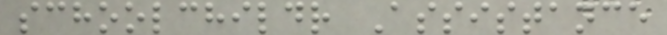schoolchildr Assistance
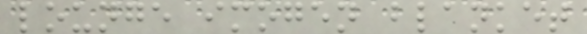lounge imogen blanket
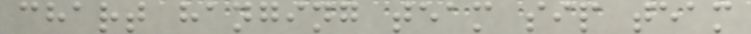chart hanging team sip team
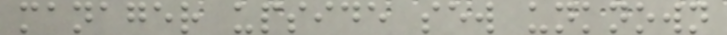manager upside sew unknown
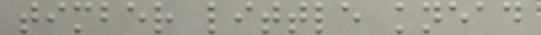timber little knead
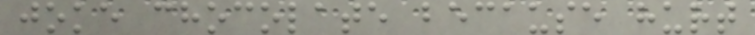joke chocolate because hurt
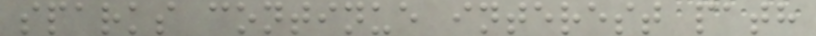sparks continue interest path
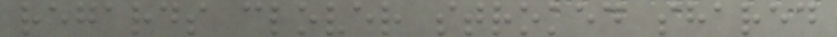regards clover stroked shared
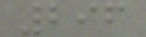296
